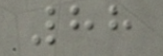88
